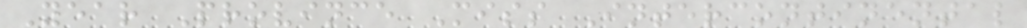Year Province Miss Intercontinental
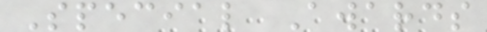Special Awards
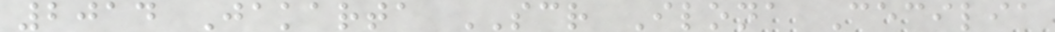2014 Jakarta SCR Ilona Cecilia
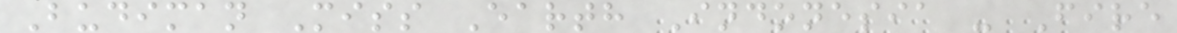Budiman Miss Earth Indonesia - Fire
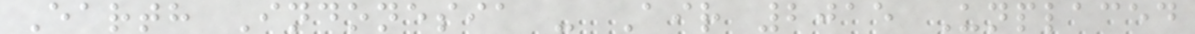Earth Indonesia - Air 2015 Unplaced
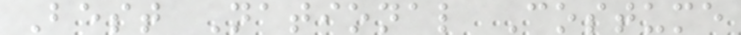Best National Costume
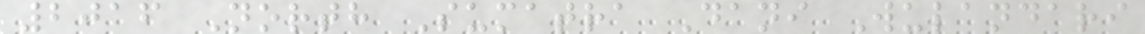2016 North Sumatra Dani Wulandari
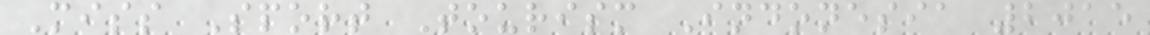Miss Sport Tourism Indonesia 2015
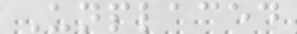Unplaced
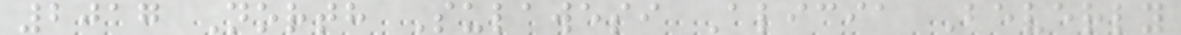2017 North Sulawesi Alicia Beverly
